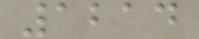1214
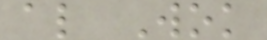al Wok
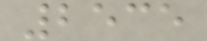2535
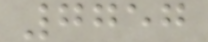7757
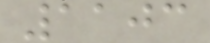1103
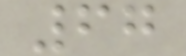67
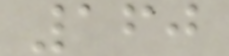160
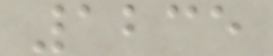1235
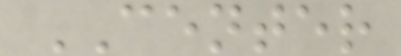CENTER
